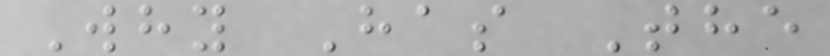Why Has The
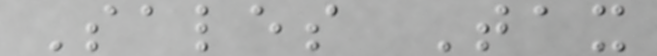Sales Tax
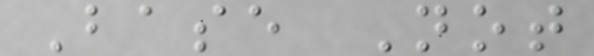Base Not
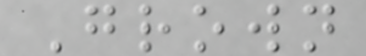Grown
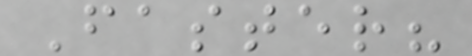Faster?
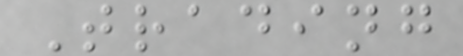Trading
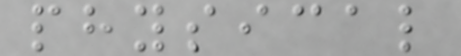physical
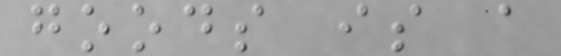goods is a
